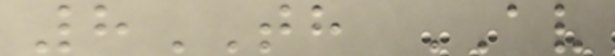8TH AV
